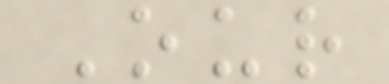Our
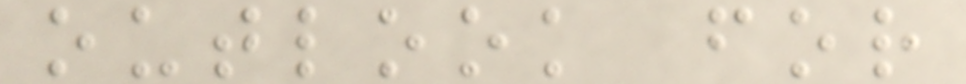outlook for
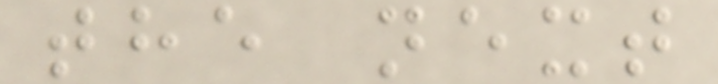the next
